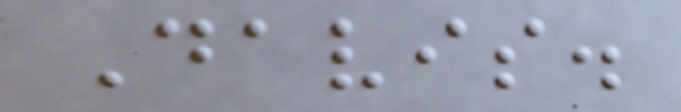Davis.
